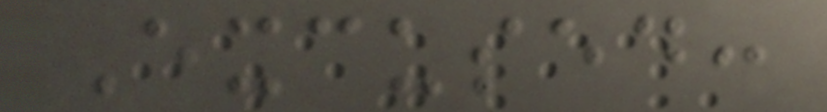Excused:
